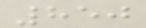850
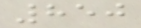850
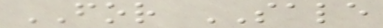FOR SALE
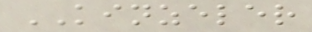KINZELER
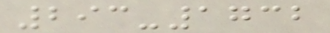293-1732
